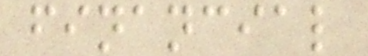financial
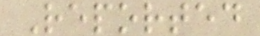Reported
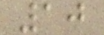10
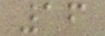16
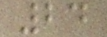24
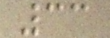33
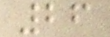26
